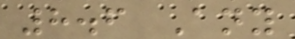8.6 Any
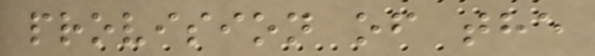provision of the
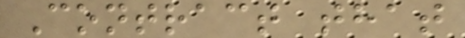Contract that
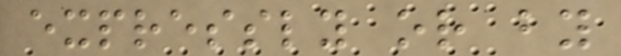expressly or by
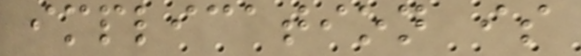implication is
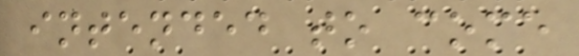intended to come
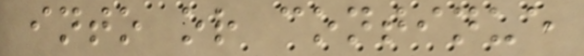into or continue
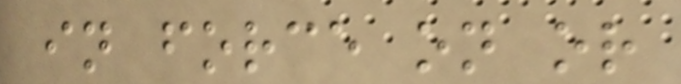in force on or
